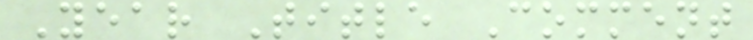Year Title Comment
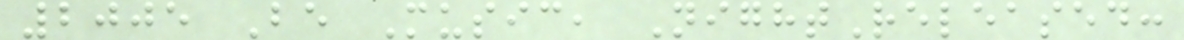2005 Be Music, NightReleased:
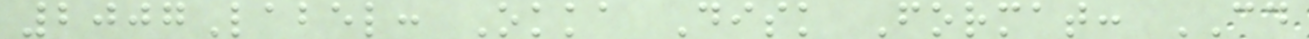2007Label: Okka Disk Format: CD
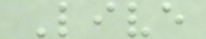Live
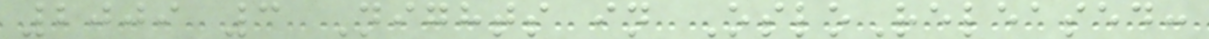2009 3 Nights in OsloReleased:
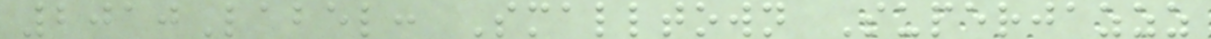2010Label: Smalltown Superjazzz
